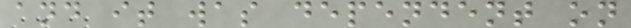and it was dependent on
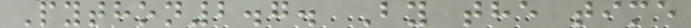Python2.7. By the time
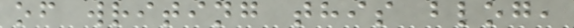of writing this blog,
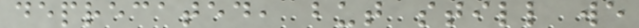deprecated, but still we
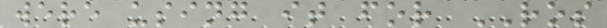were using it for ROS
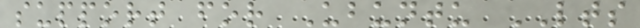support for Ubuntu LTS
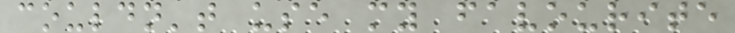couldn't use my favourite
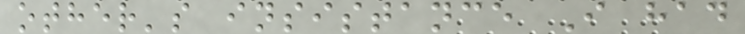other's insistance I had
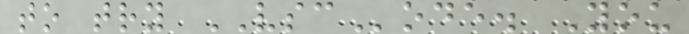to try VSCode. You
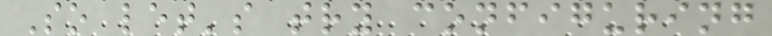So let's try configuring
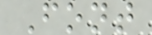Font
